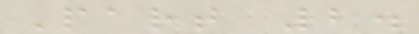Part 2.
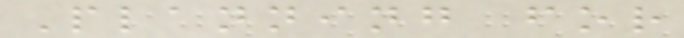Planning for
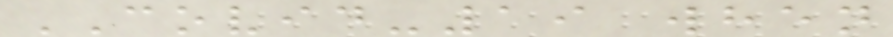COVID-19 when
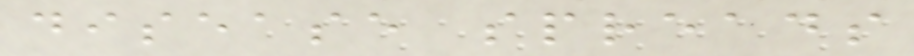disease spreads
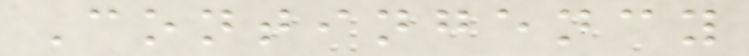Contingency
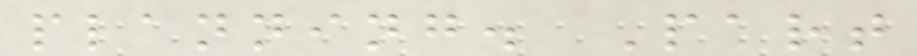planning. Part
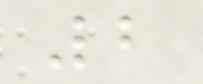2
